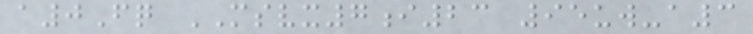a0Fq MSVX7i23 95uw-a3
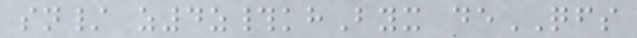sn/ z4z#khByx deQFS
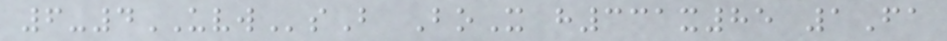6-4UVWsB BoX h331x85 1Fa
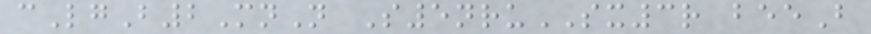cLgB2MnN S5nruSX3r beeB
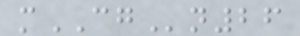mCGn26
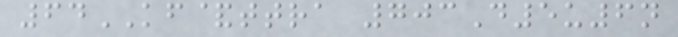64KF&ttra 703D5u6n
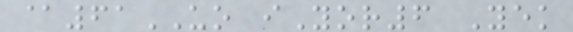@61UO iYor6 Yek
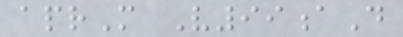aprM V99aD
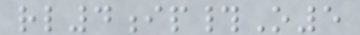rl4ip#O5
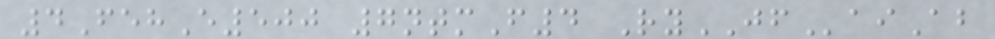4FehE500 7ntmF4 RyJFaiAb
